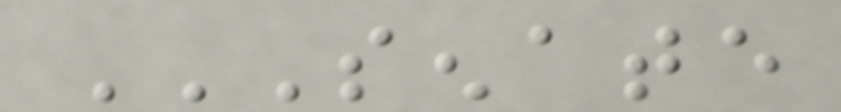SENATE
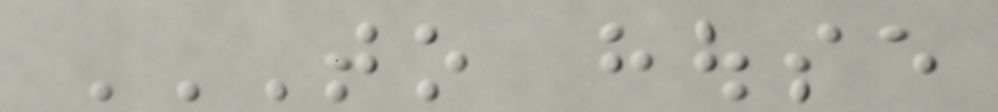TO HOUSE
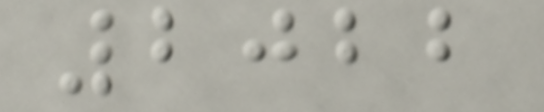2022
